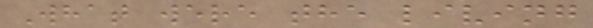What were the living
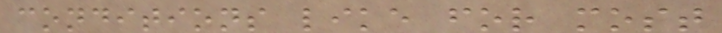conditions like for most
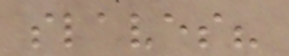slaves?
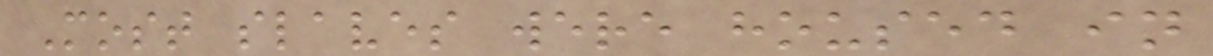Most slaves were housed in
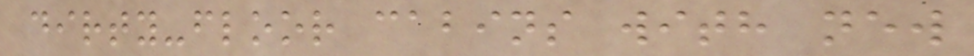dirty-floor cabins with new
